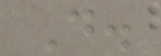D.
